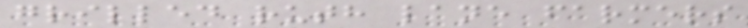grilled ruth lane farmers
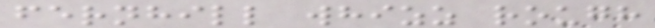fernhill whizz rough
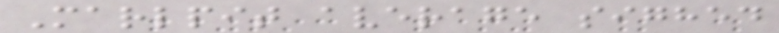Marlpit average sighed
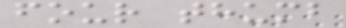four thumb
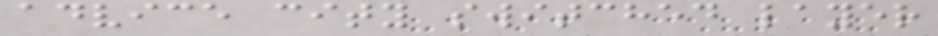advice city switched layer
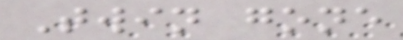Twin gone
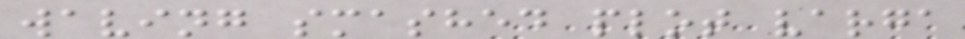waving smashed plot varga
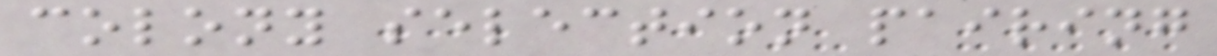colony selection pairing
